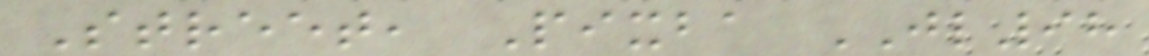Street, Pixba JL98
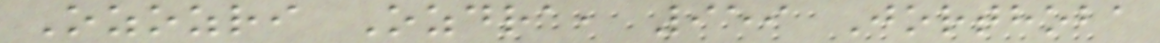Ozozri Ozdra, 959 Jorthoba
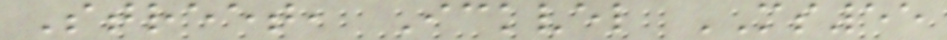Street, Ickvel MS55
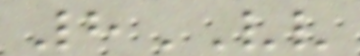8VV
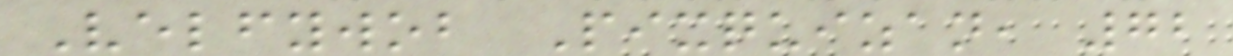Velfywob Pixquizan, 72
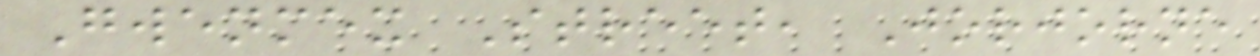Gwenmex Street, Jorjorne
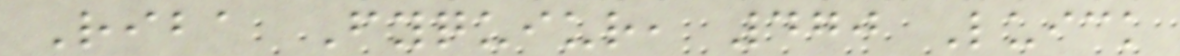Riba Fyquiur, 470 Luick
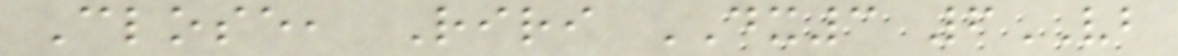Close, Riri DX3 6VB
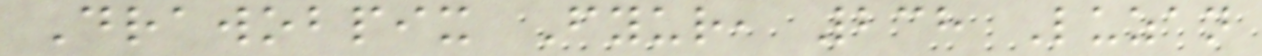Drawobpix Fyur, 238 Luzan
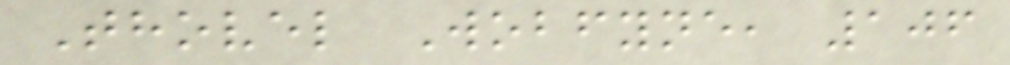Thovel Wobfyne, 106
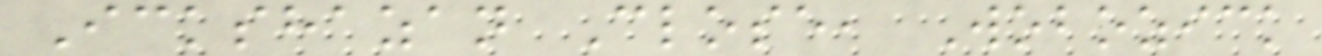Ickshazan Close, Wobozick
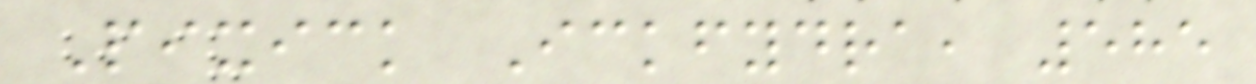Pixick Ickfydra, 585
